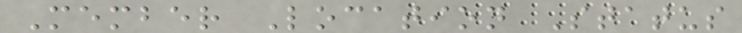Member Location Status
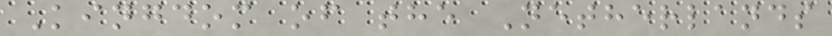Kingdom of the Netherlands
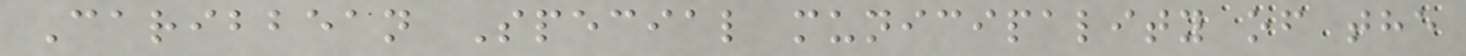Caribbean Special municipality of the
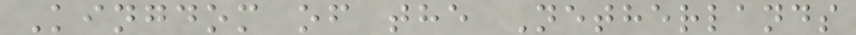Kingdom of the Netherlands
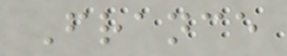France
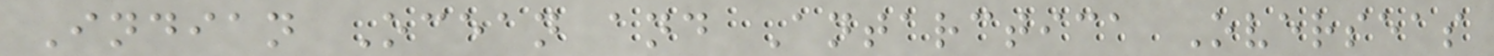Indian Ocean and Antarctica Overseas
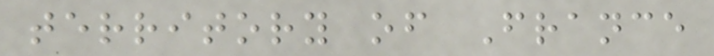territory of France
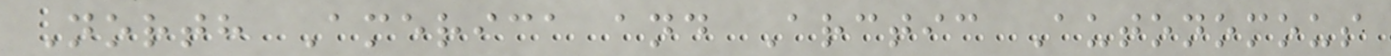North America and Arctic Autonomous
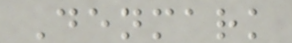Denmark
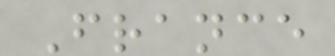France
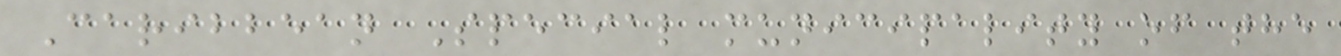Caribbean Special municipality of the
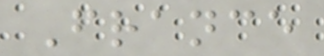France
